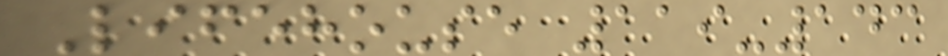Lifehouse 119-143
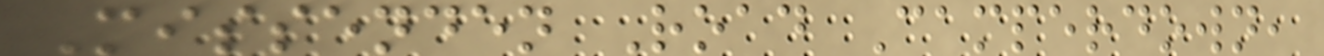Missenden Road Camperdown,
